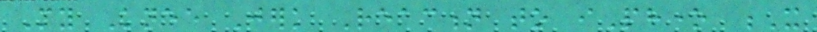My Knee Jerk Reaction to iPhone X
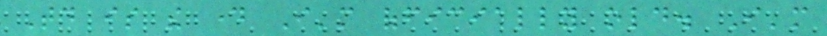Today is the day I'm officially old. I'm
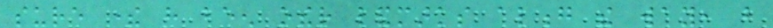sure there have been other landmarks along the way, but
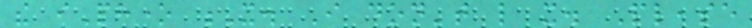the iPhone X. I don't like it. Please
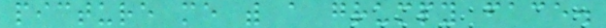picture me with a grumpy face.
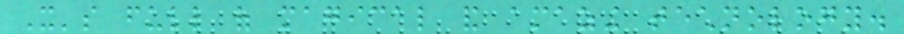It's full of magical and amazing technology.
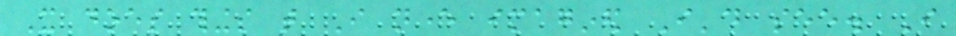It does things that I never imagined I'd see. I
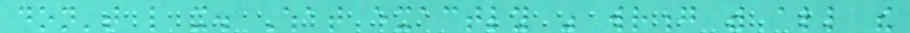don't like it. What exactly was wrong with all the
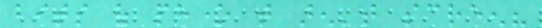bits of phone that aren't screen?
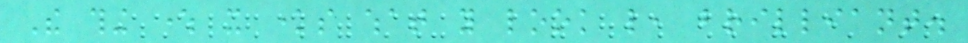The thing where it knows what you look like, brilliant.
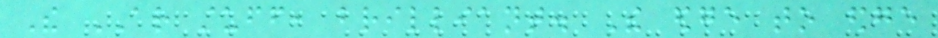The AR stuff, brilliant. The edge to edge
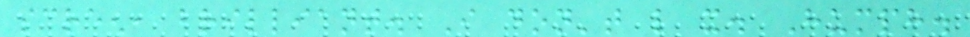screen, brilliant. I don't like it. Humph.
